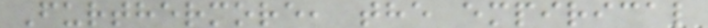Furthermore, the empirical
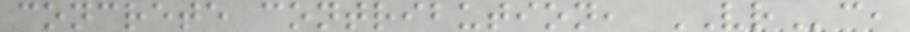concrete contribution, VRc,
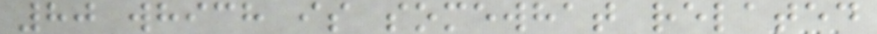80 which is somewhat related
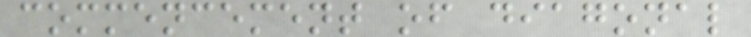commencement of diagonal
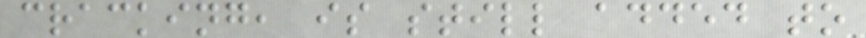cracking, is still added to
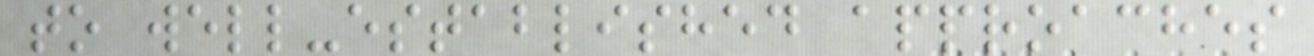to well-established approaches
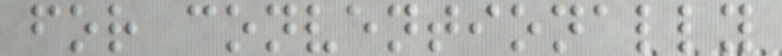for conventionally
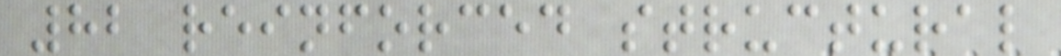82 reinforced structural
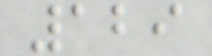129
